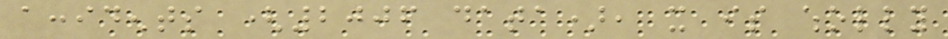accidents (2006 data), it is wholly
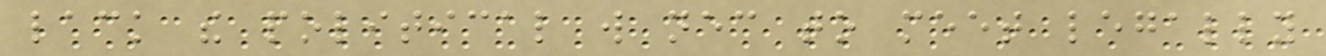lack the political will necessary to meet legally
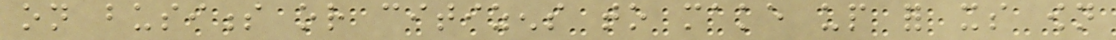on business or citizens to make up for its own
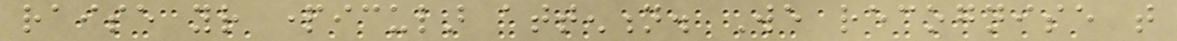raise your particular attention. We recognise that
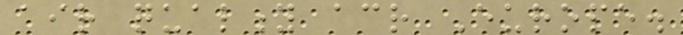air quality across Europe.
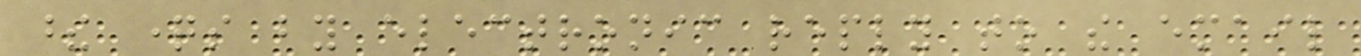these questions by electronic reply to the email
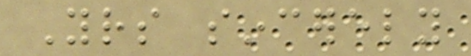Yours sincerely
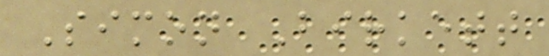Simon Birkett
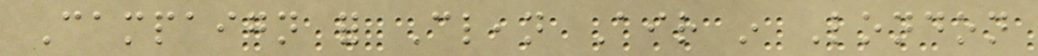Campaign for Clean Air in London
